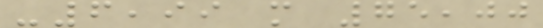-6,99 m 75,00
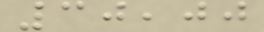30,00
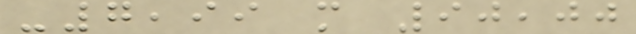-7,99 m 90,00
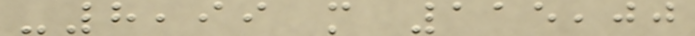-8,99 m 115,00
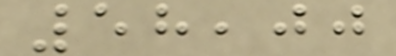58,00
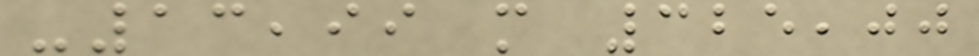-13,99 m 325,00
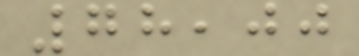78,00
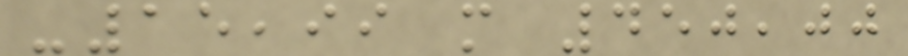-15,99 m 450,00
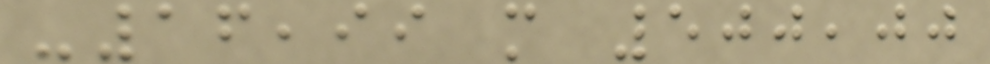-16,99 m 500,00
